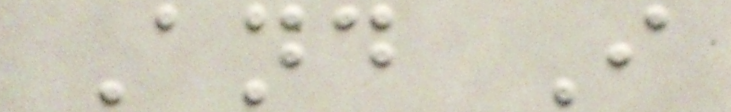And I
